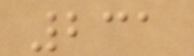231
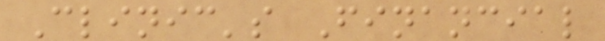Clinic's Financial
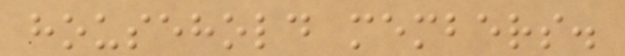household members.
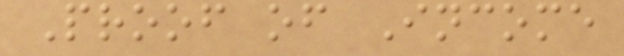Proof of Income
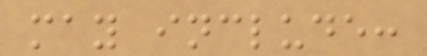may include:
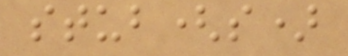stub(s)
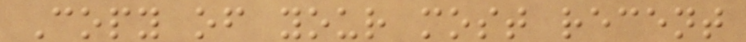Copy of your most recent
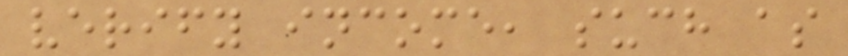verify income, such as
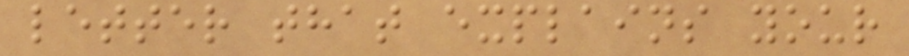letter that explains your
